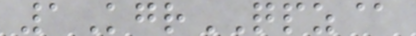1KgrQPZ@
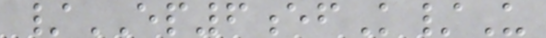/EP6efK/U
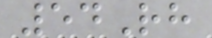54Rh
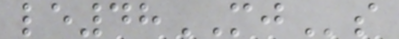le48MJs
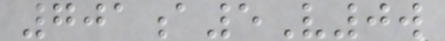701a5V0w
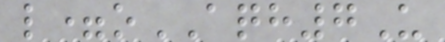l=oAQH7U
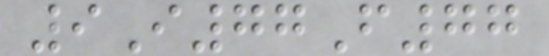9I77F77
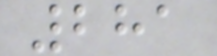281
